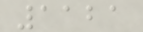1121
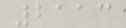2113
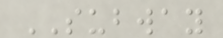SUBWAY
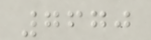7670
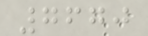7670
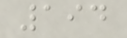194
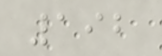192
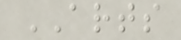ARTS
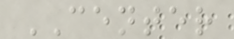CENTER
